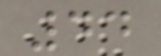44
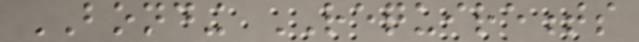BONDING REQUIREMENTS
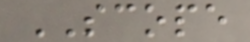SCOPE
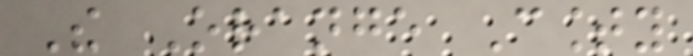The Orange County
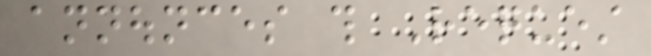announces this Request
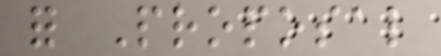for Proposal
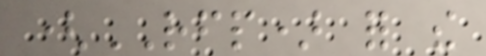(RFP) for the
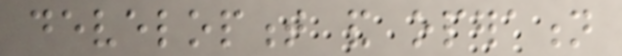development and operation
